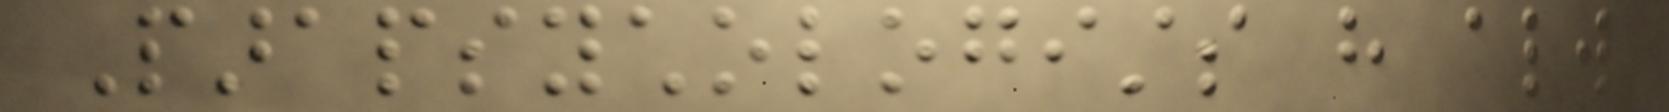Parapsychologists have always
